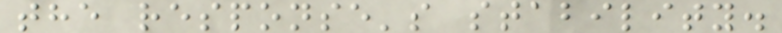the response's stability.
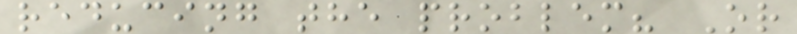reducing the problem? Or
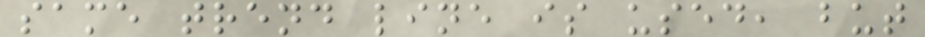same trend line is used, but
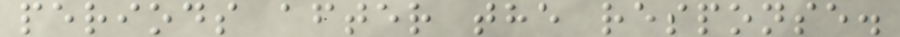periods after the response.
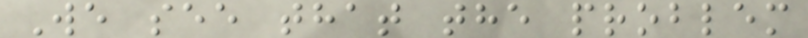We see that the problem
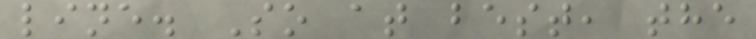line. So at best, the
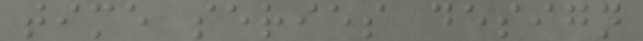time series design
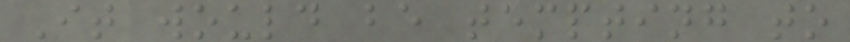It would be tempting to
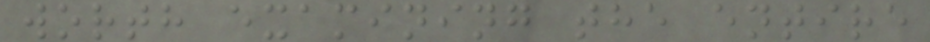worth examining the entire
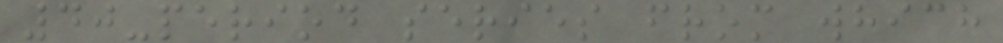40-period series from which
